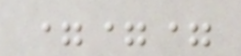===
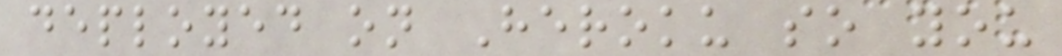deployed on Heroku so you
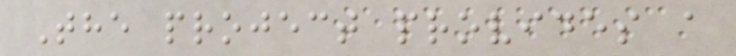The project provides a
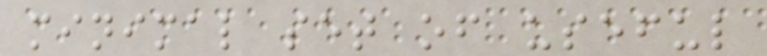minimal set of useful
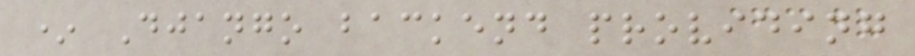* Django backend providing
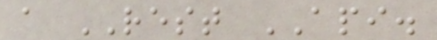a REST API.
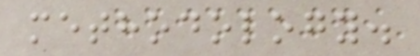methodology.
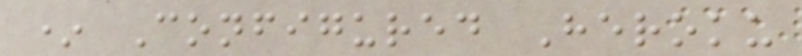* Configured Heroku
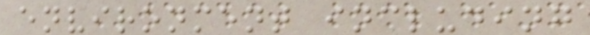environment including
